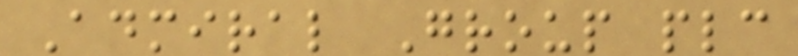Admiral Group plc
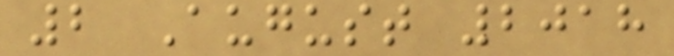2 August 2018
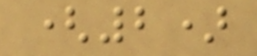(2)
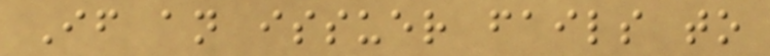If an issuer fails to
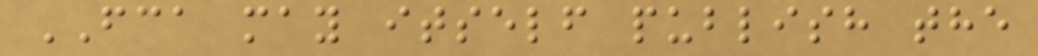FCA may itself publish the
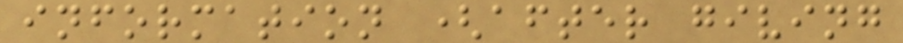information (after giving
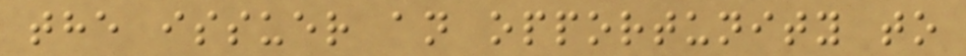the issuer an opportunity to
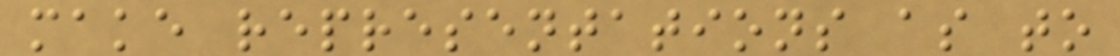make representations as to
